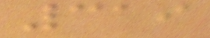319
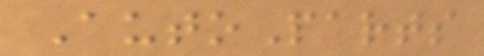AutoParts
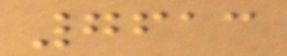7613
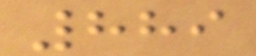889
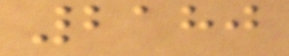2180
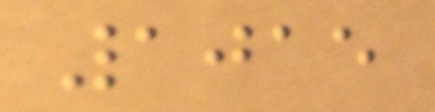1015
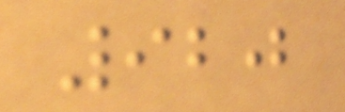920
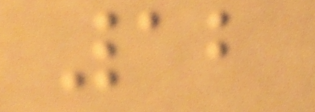12
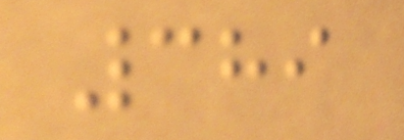389
